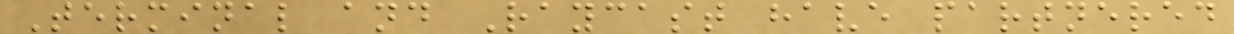Terminal and Raycast have partnered
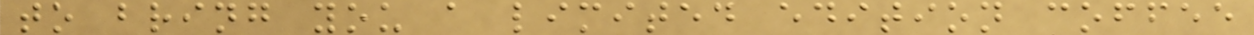to bring you a limited edition coffee
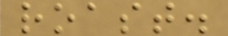roast.
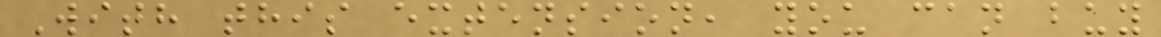With this extension, you can buy
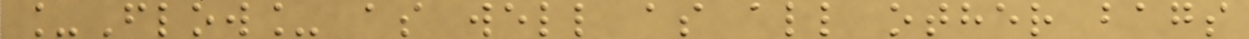_Flow_ as well as all other bags
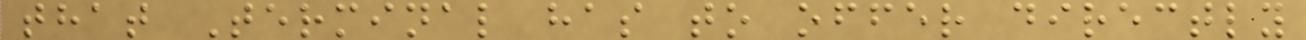that Terminal has to offer directly
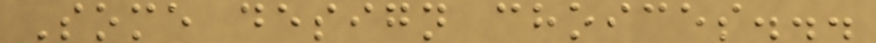Some design choices...
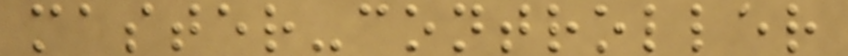master-controller
